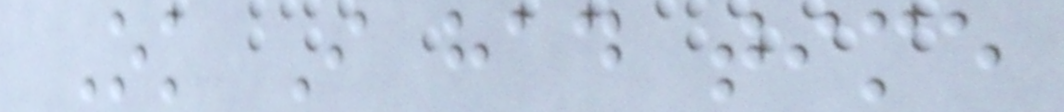Ok I had time
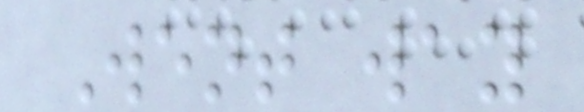Went way
